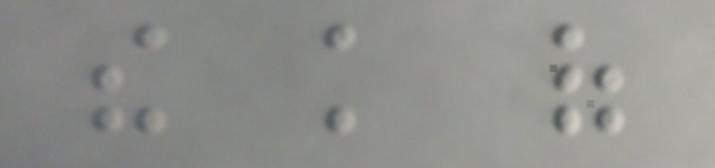the knowledge of
